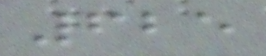625
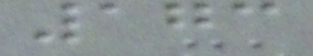173
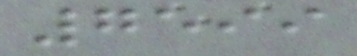7599
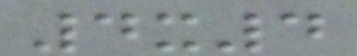4x4
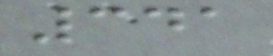341
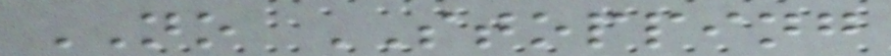NO STOPPING
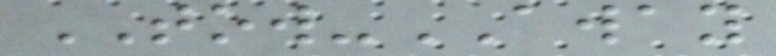TOW-AWAY
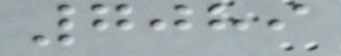7089
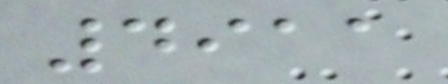4911
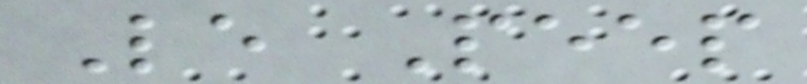Le Peep
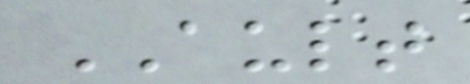AULT
